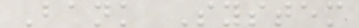Bank System
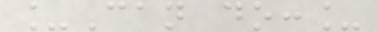_Can do:_
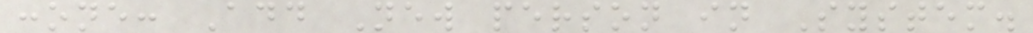:one: Add New person in System.
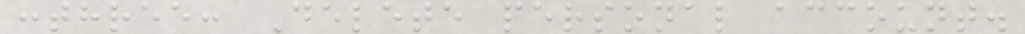:three: Delete personal account.
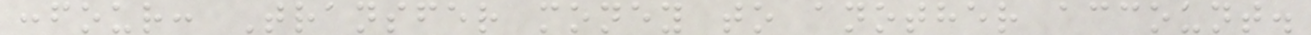:four: Transfer money to another account.
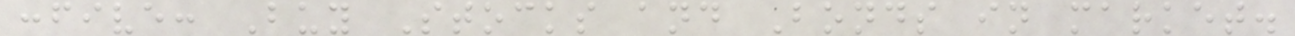:five: Buy Stocks and Bonds in market.
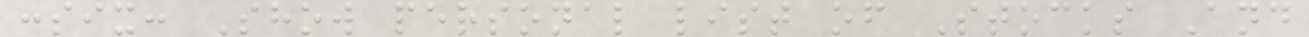:six: Show personal list of Stocks And
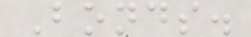Bonds.
